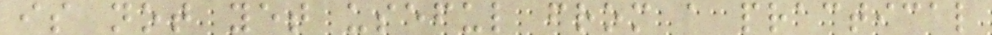is not yet useful from a practical
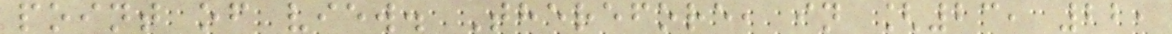point of view. Therefore, in [23, 22,
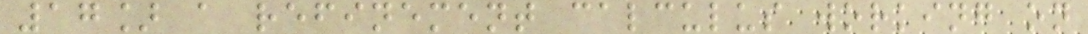17] a refinement calculus working on
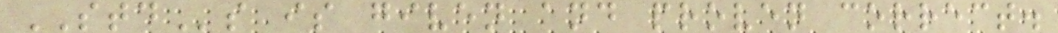STDs is given and proven correct.
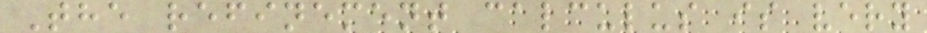The refinement calculus is very
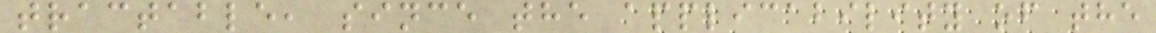tractable, since the applicability of the
